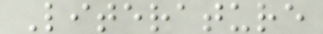Literature
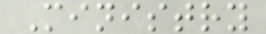Ministry
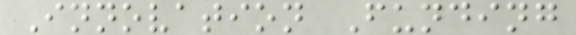Innovation Funding
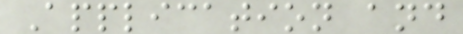Application and
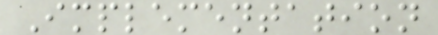Implementation
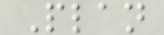Plan
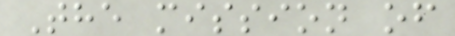The mission of
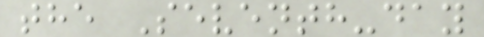the Seventh-day
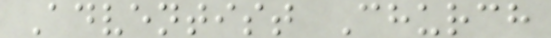Adventist Church
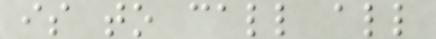is to call all
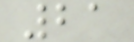21
